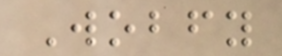Wobfy
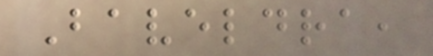Baveldra,
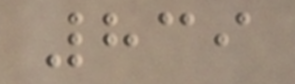839
